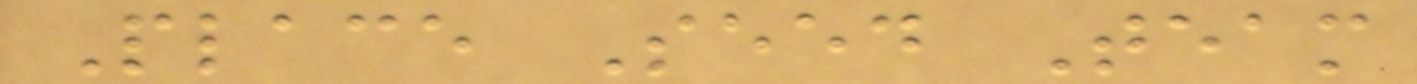Place Seed Team
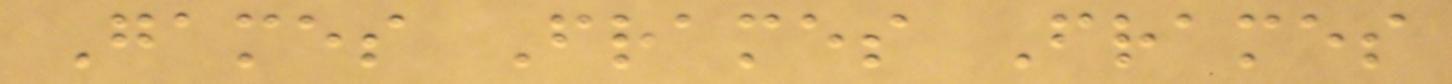Games Frames Frames
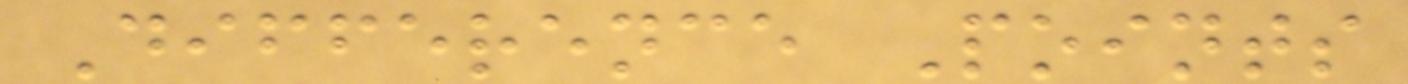Difference Points
